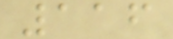116
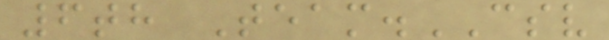6th Team.CSV
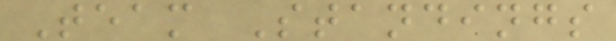Team Standings
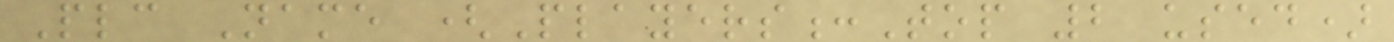Plc Name (Players:Top 2 used)
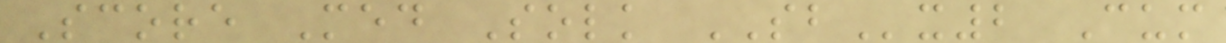Score Med Solk SBx2 Cum
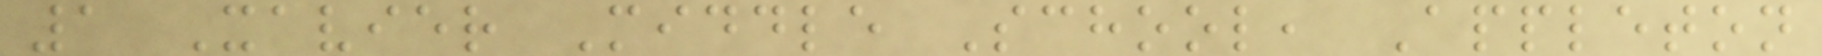1 Xavier Middle School, Appleton
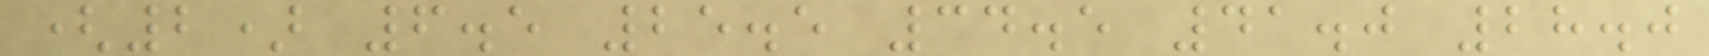(2) 6.5 25.5 34.5 41.0 28.0
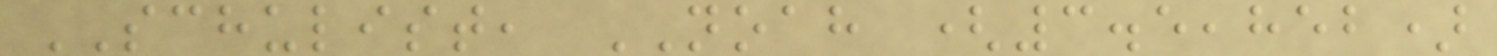SCHULIST, NOAH (3.5,852)
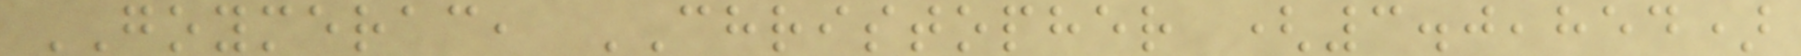GOYMERAC, CHRISTOPHER (3.0,854)
